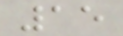15
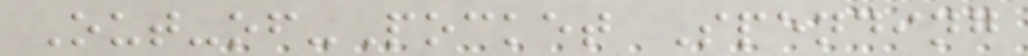Out-of-Pocket Spending
